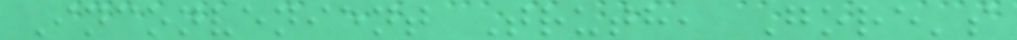Inconvenient Truth, Gore's
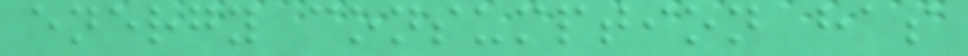energy consumption has
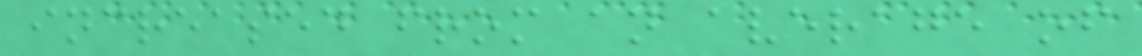increased from an average of
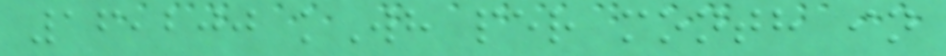16,200 kWh per month in
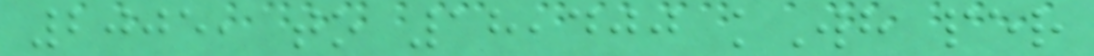2005, to 18,400 kWh per
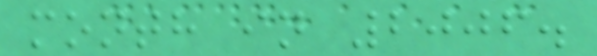month in 2006.
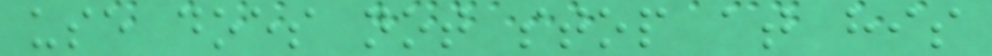use does not stop at his
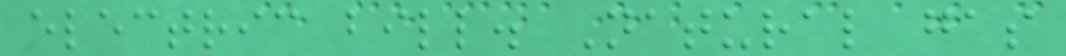electric bill. Natural gas
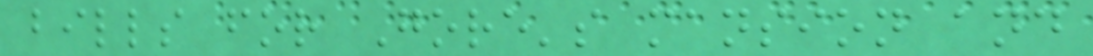bills for Gore's mansion and
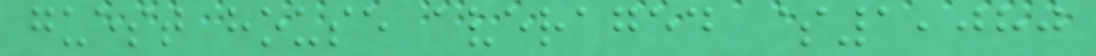guest house averaged $1,080
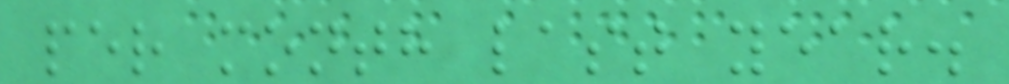per month last year.
